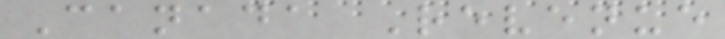Canada Revenue
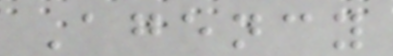Agency
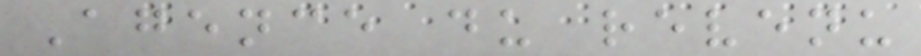Agence du revenu
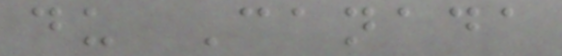du Canada
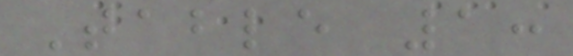Table 1:
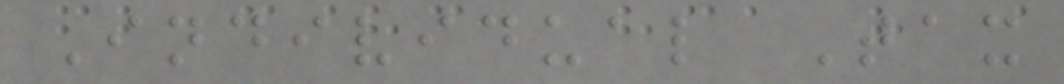Individual Tax
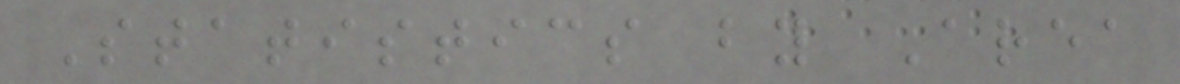Statistics by Area
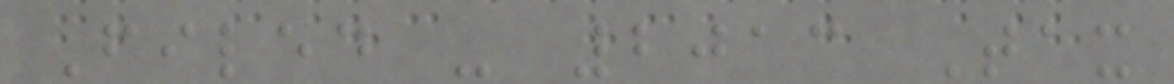Filed - 2013 Tax
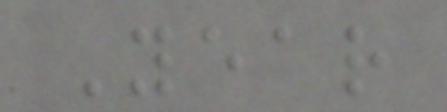Year
